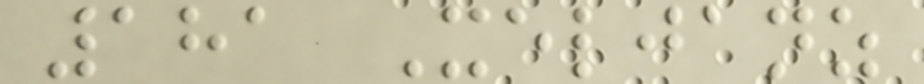181 Xeljanz
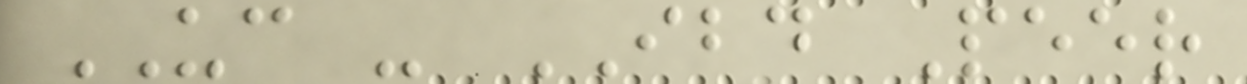UC - IBD Peer
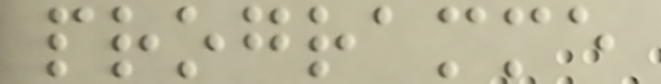programme
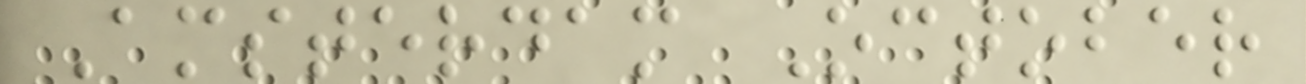Amsterdam October
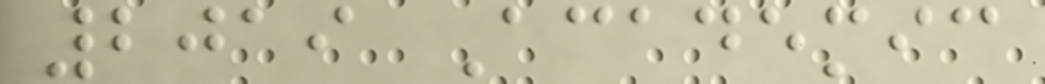2019 Academic
